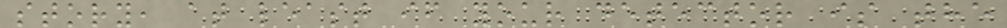story, at least if your detector is the
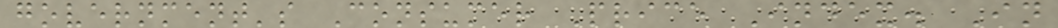government's Consumer Price Index. In
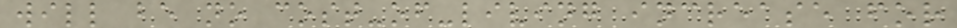will be no cost-of-living increase for
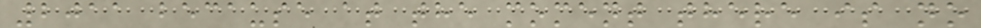2011 because at the moment there is no
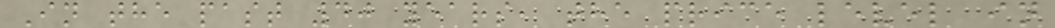In the past 40 years, the price level in
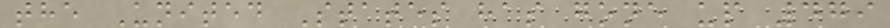the United States has gone up 479
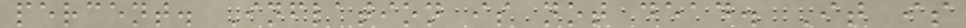percent. Inflation is not dead. It is
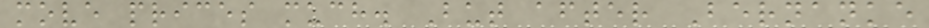move prices much. But after Bernanke
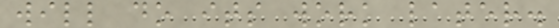will do its work later.
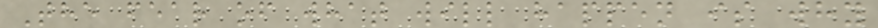The fear of what will happen is why
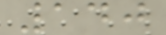140
